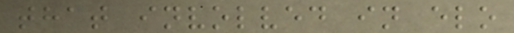that involved in elo
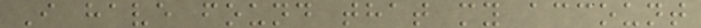I have found that my account
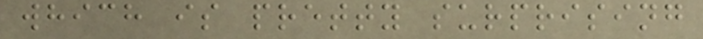which is pretty surprising
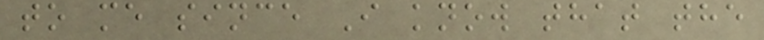to me since I know that the
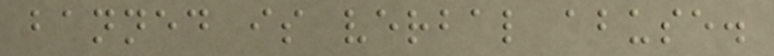banned is verbal abuse.
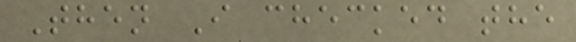Then I checked the
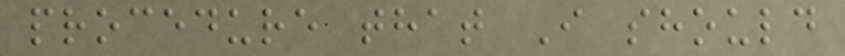procedure that I should
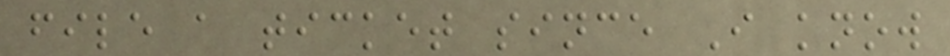file a ticket since I know
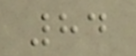84
